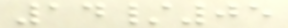14/05
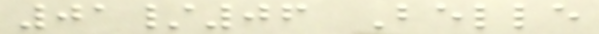01/06 Belle
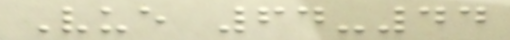Vue 64-44
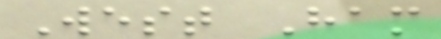West Ham
